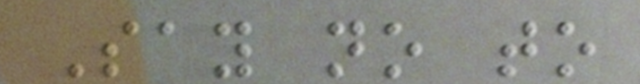Say no to
